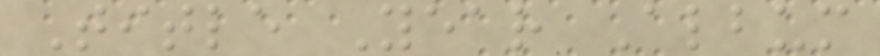Title Year Album
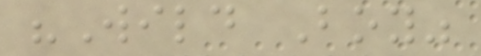"Wild Boy"
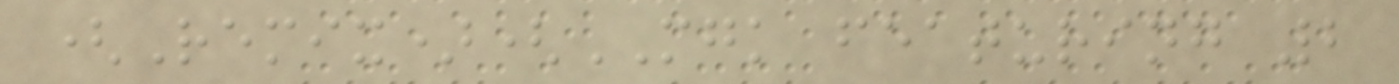(Remix)(MGK featuring 2
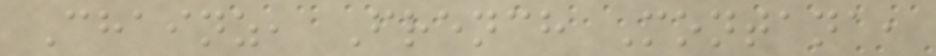Chainz, French Montana,
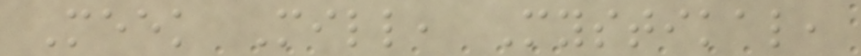Meek Mill, Mystikal,
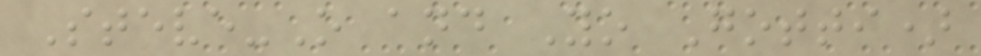Steve-O and Yo Gotti)
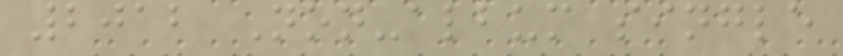2012 Non-album single
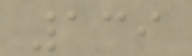139
